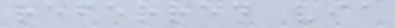referred via
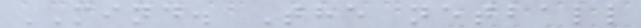MIND. The netball
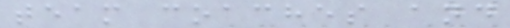team coaches and
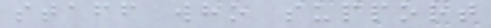staff who support
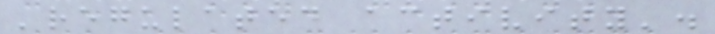'regulated activity'.
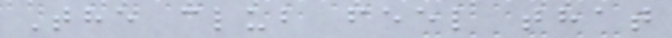The club feel that
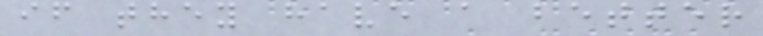if they have a better
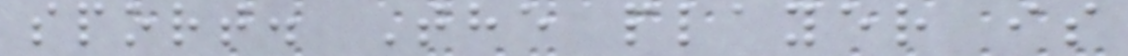sport. The player is
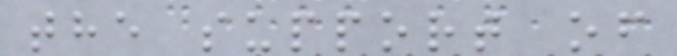the support of
